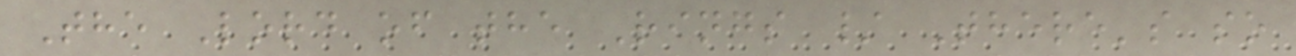The Lord of the Rings / There's so
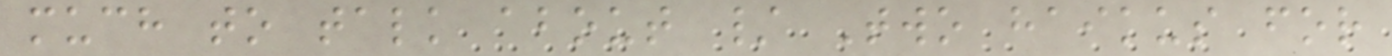much to talk about / Two haikus for
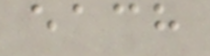each
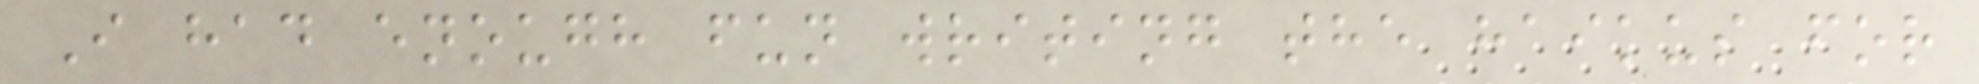I had enough fun writing the haikus for
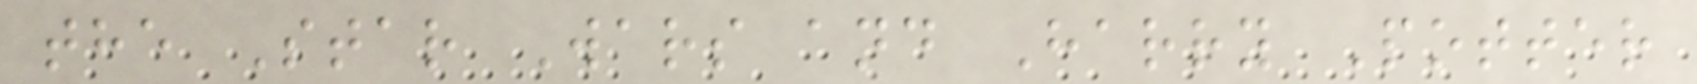the Star Wars and Harry Potter
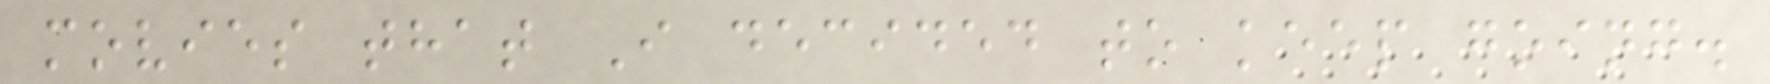movies that I decided to keep going.
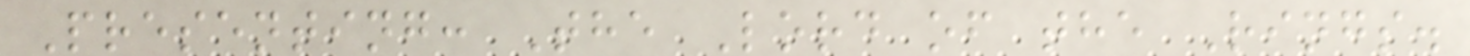Presenting: The Lord of the Rings.
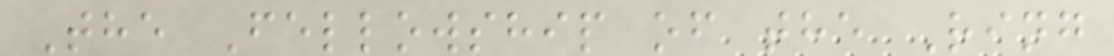The Fellowship of the Ring
